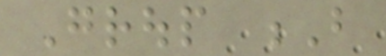Group B
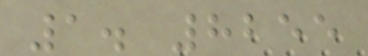1. 8255
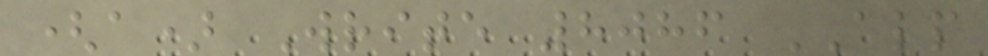(a) Write 8086 ALP
